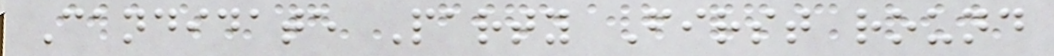Candidate Party First round
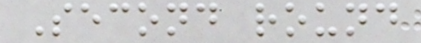Second round
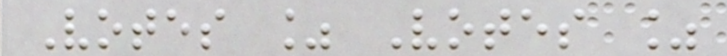Votes % Votes %
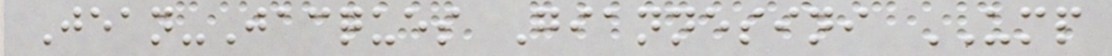Jean-Jacques Giannesini UMP
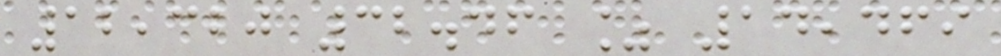12,320 32.46 % 14,469
